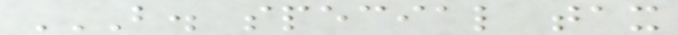B. SPECIAL TAX
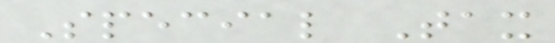Special Tax
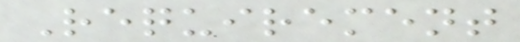Requirement
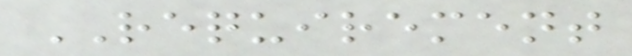REQUIREMENT
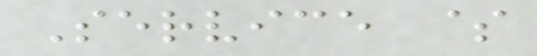Service $
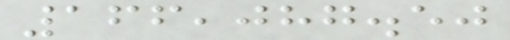166,087.50
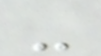-
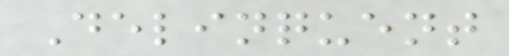Delinquent
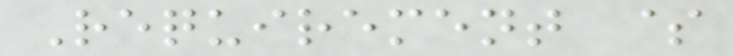Requirement $
